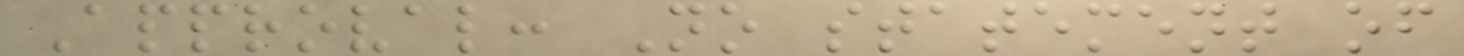Approval: No statement of
